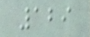129
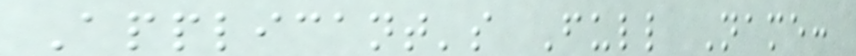Applicant's Full Name:
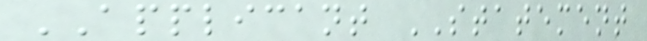APPLICANT STATEMENT
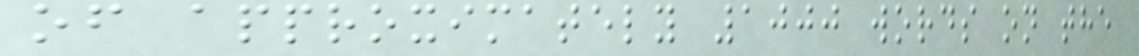of approximately 1000 words on the
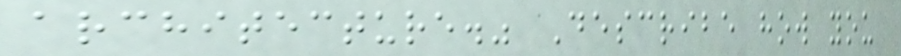architecture." Describe how you
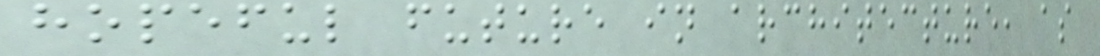hopeful future in architecture, as
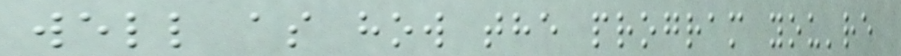well as how the program you're
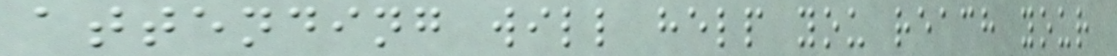attending will help you reach your
